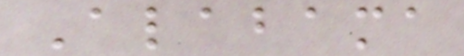Alabama
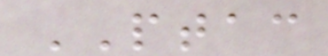PTAC
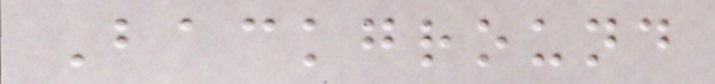Background
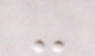-
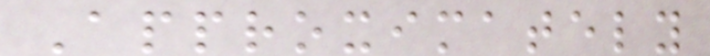Approximately
